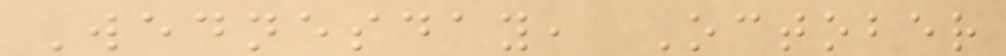Wednesday, October
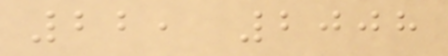22, 2008
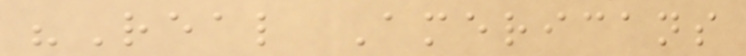"Real Americans
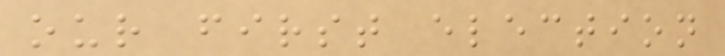our first election
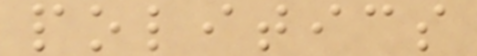politics
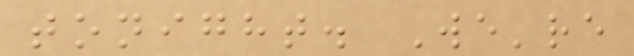tonight. We're
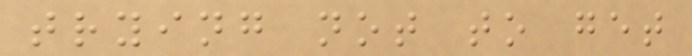trying not to get
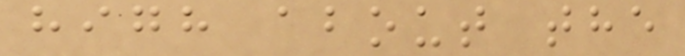high about the
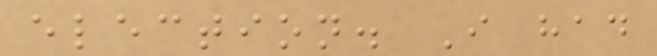election. I had
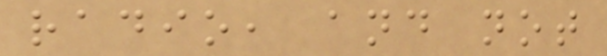radio, and not
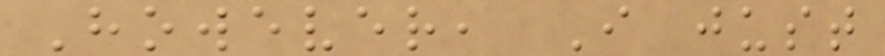However, I just
